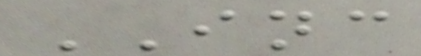INC
